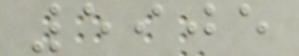5905
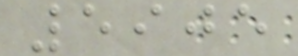5905
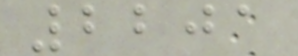2201
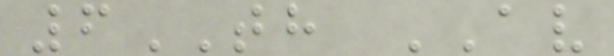6TH AV
